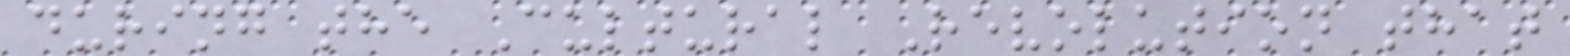during the Cultural Revolution that
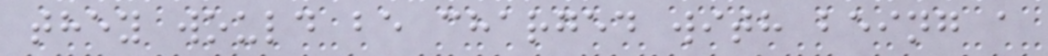they would be charged with being a
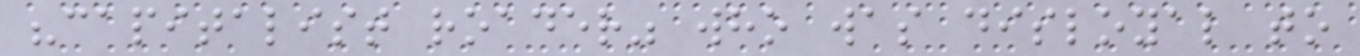"capitalist roader" who was disloyal to
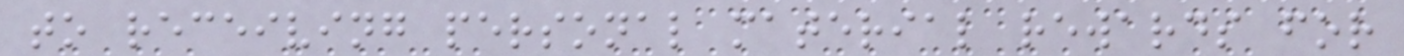to receiving personal material rewards for
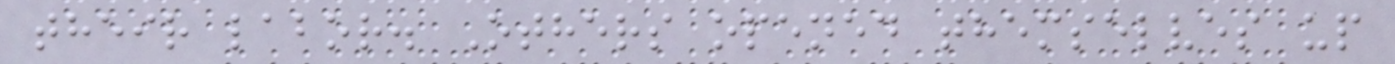their labor. Others opened themselves up
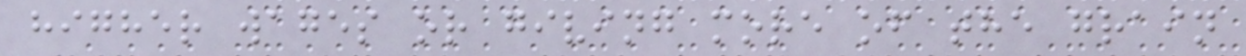higher wages or giving more of the grain
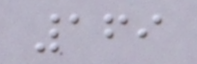169
